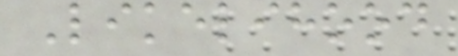Likelihood
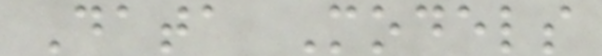Data Models
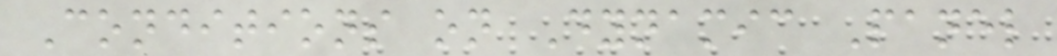Conditions on Dynamic Panel
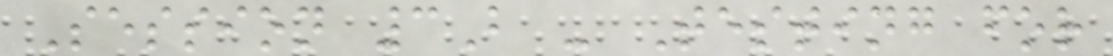Session 3B - Testing for
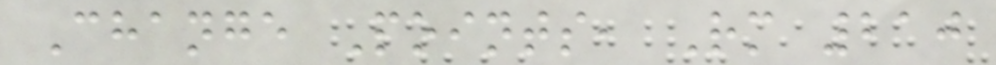Change Points, Rm 210
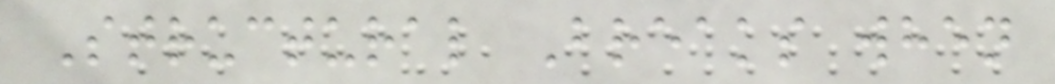Structural Breaks when
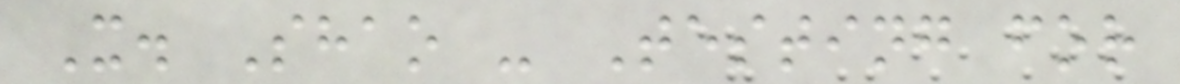X. Shao - Testing for
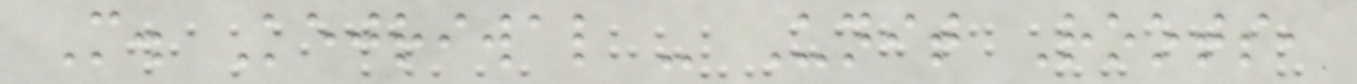M. Kejriwal - Unit Roots,
